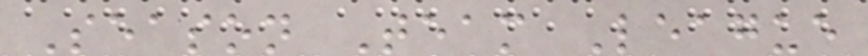Season Team League
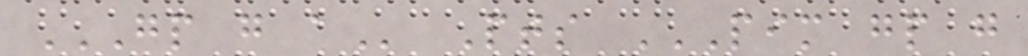GP G A Pts PIM GP G
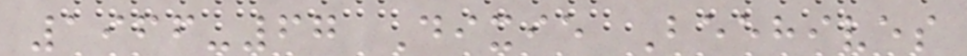1966-67 Dixie Beehives
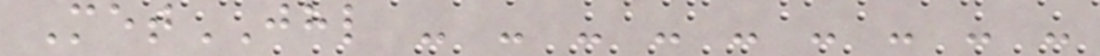MetJHL - - - - - - - - -
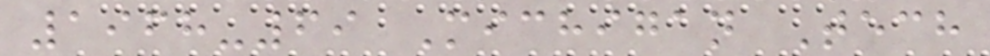1968-69 Michigan Tech
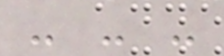- - -
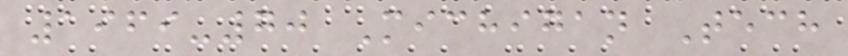1969-70 Michigan Tech
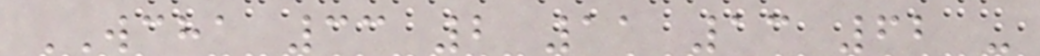WCHA 33 2 11 13 62 -
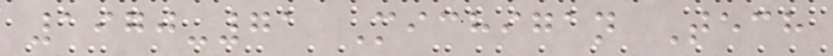1970-71 Michigan Tech
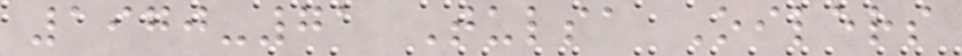1970-71 Tulsa Oilers
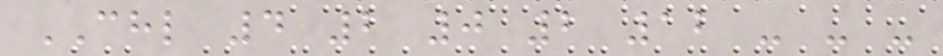CHL 4 2 0 2 12 - - -
